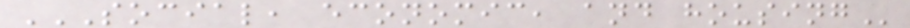SOCIAL, ECONOMIC, AND HOUSING
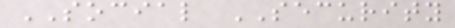SOCIAL SECURITY
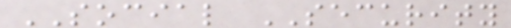SOCIAL SECURITY
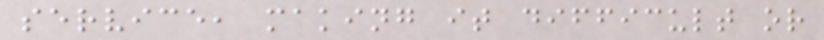service, making it difficult or
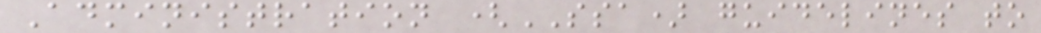Administration (SSA) guidelines to
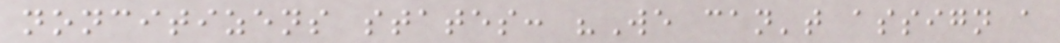noncitizens states: "We can't assign a
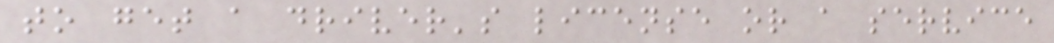to get a driver's license or a service
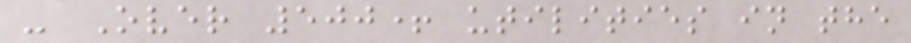- Over 500+ utilities in the
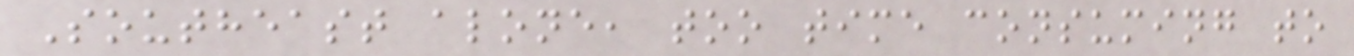Southeast alone, too time consuming to
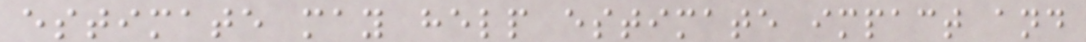estimate may help estimate impact and
